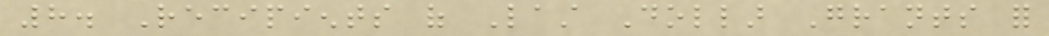8. Recipients of Last Dollar Grants for
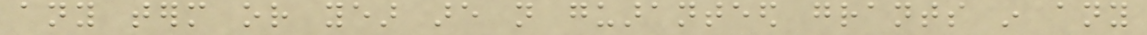any term or year are not guaranteed grants in any
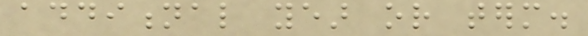additional year or term.
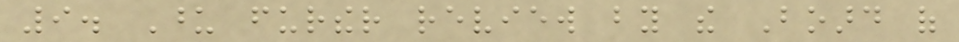9. Upon further review by the Board of
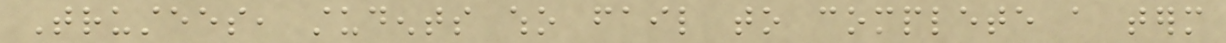Trustees, students who fail to complete a term
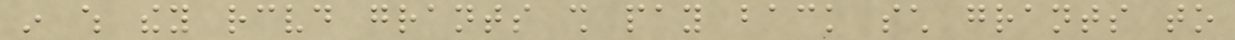in which they received grants shall pay back such grants to
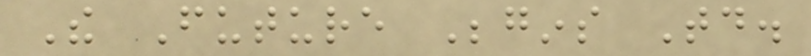The Future Begins Today.
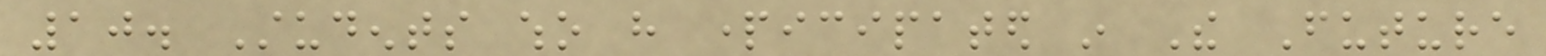10. Students who have participated in The Future
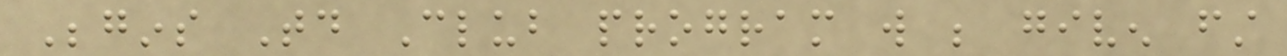Begins Today Club program will be given first
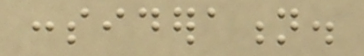consideration.
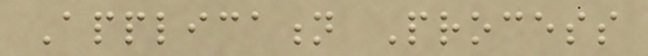Application Process
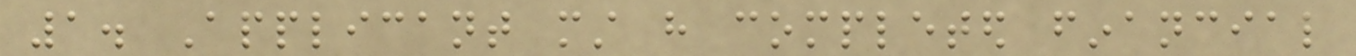1. Applicant must have completed financial
